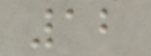12
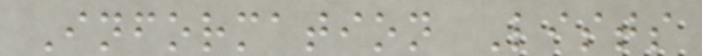Information Lists
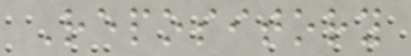Repository
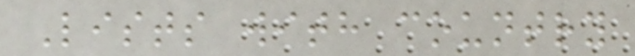Lists with country
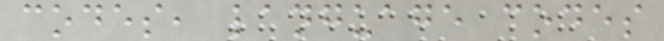codes, language codes
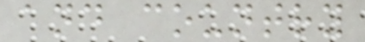and country
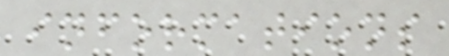informations
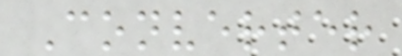Converter
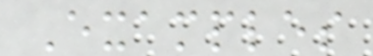Examples
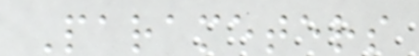Parameters
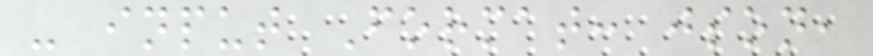- input Format: json,
